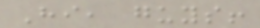Hi, guys!
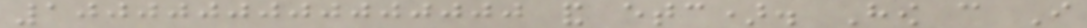1000000000000000 and etc). How can I
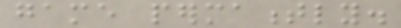game permamently.
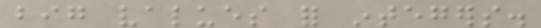big values for integers.
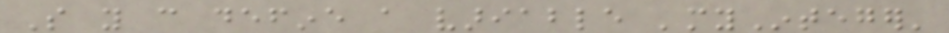So you can define a variable 'myInteger'
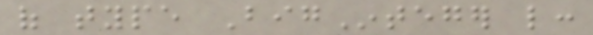of type BigInteger like:
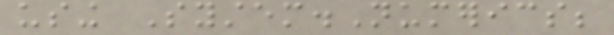using System.Numerics;
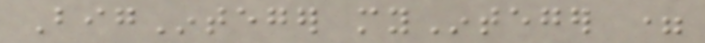BigInteger myInteger =
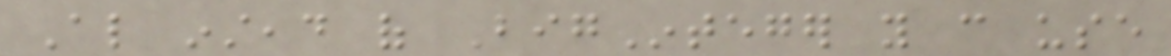Also instead of BigInteger you can use
